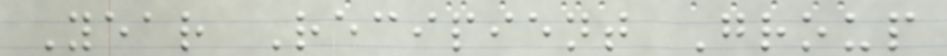Year Recipient Group
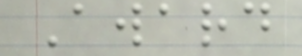Award
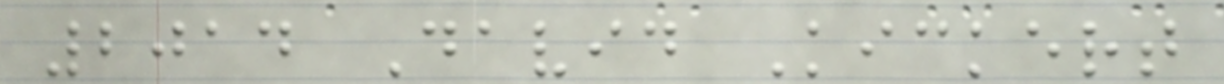2014 David Kickert
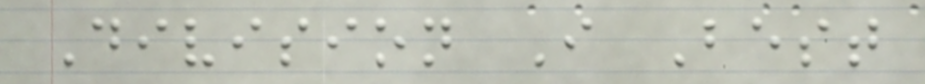Division I Best
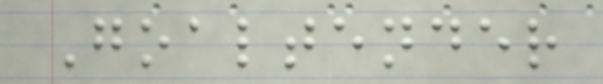Goaltender
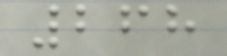268
